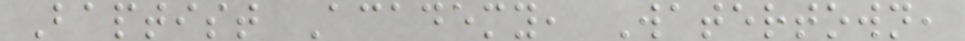Baptist Academy, Watertown,
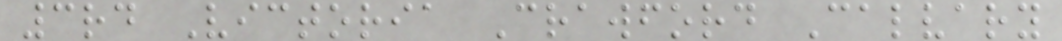3rd Victoria Crawford Calvary
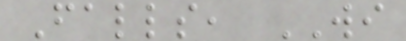Falls, WI
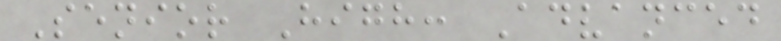Senior High: Advanced
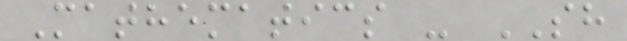Mathematics - SH
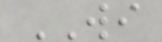WI
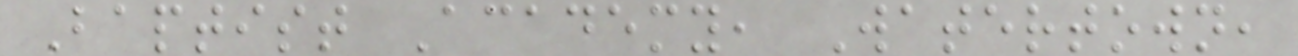Baptist Academy, Watertown,
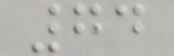74
